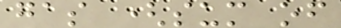gas (sum of
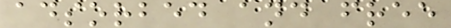adsorbed and free
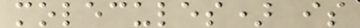molecules) is
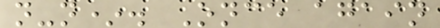n-n*. Once again
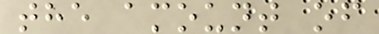the amount of
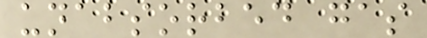unabsorbed gas
